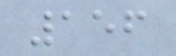156
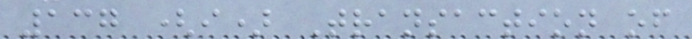137 (i) Transaction of
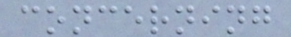concerning
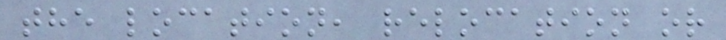the location, relocation or
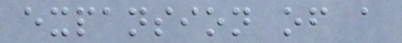expansion of a
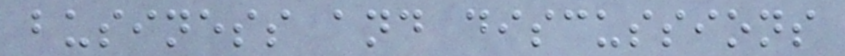business and discussions
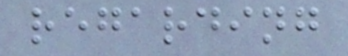regarding
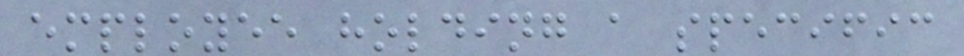employee holding a specific
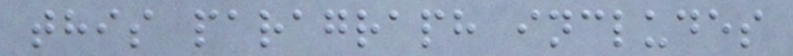this paragraph includes
